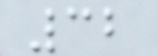32
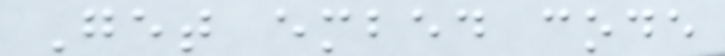Get embed code
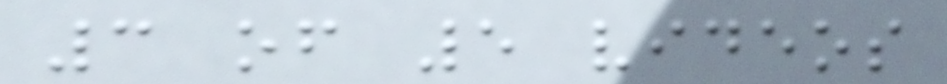3 of 5 videos
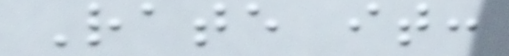Rate it:
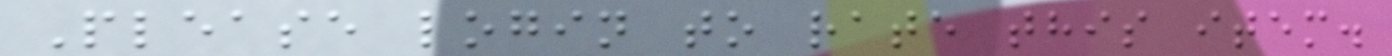Please login to rate this item.
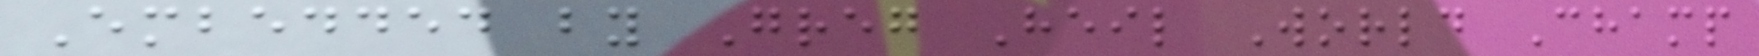Embedded by Greg Heil World Champ
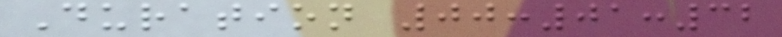Duration 00:01:32
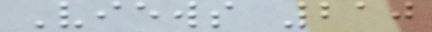Views 210
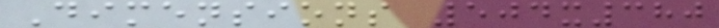Dimensions 504x380
